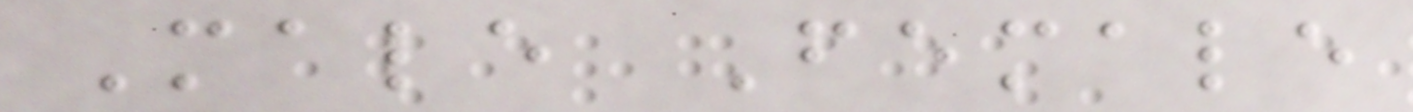Male Female
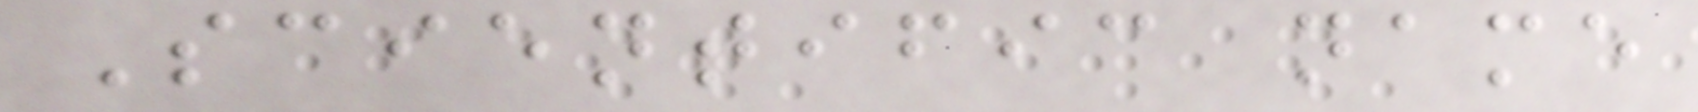Scientific name
